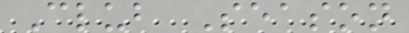Club Season
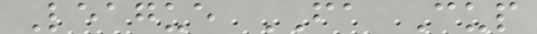League FA Cup
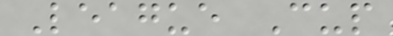League Cup
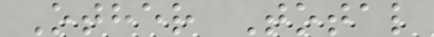Other Total
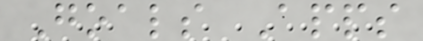Goals Apps
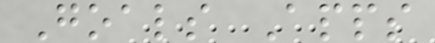Goals Apps
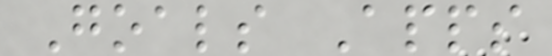Goals Apps
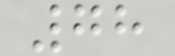78
